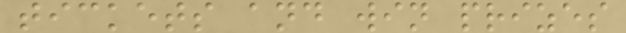tickets and win prizes
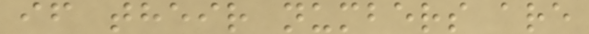if their numbers are
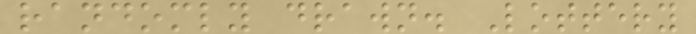randomly drawn. Lottery
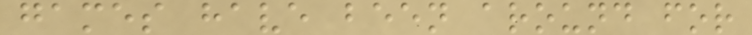games have been around for
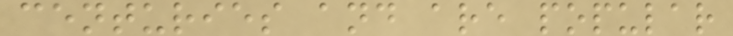centuries and are popular
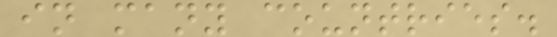in many countries.
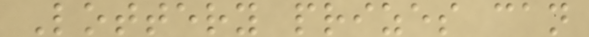Lottery prizes can
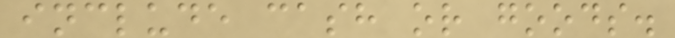include cash or goods.
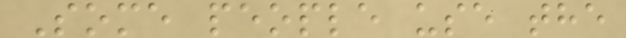Some people use the
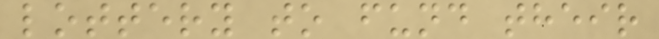lottery to fund their
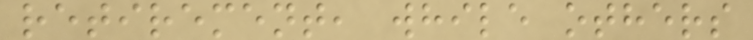retirement, while others
